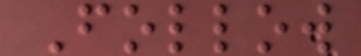Follow
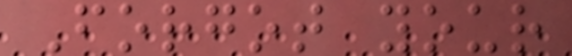Forgot your
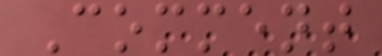Comment
